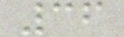36
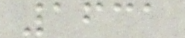1631
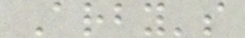Arby's
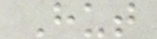Hut
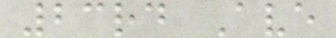23rd Ave
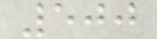500
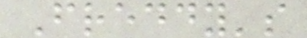Freddy's
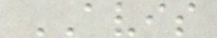AVIS
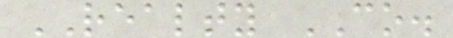REALTY CO.
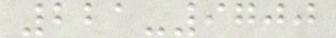221-9700
